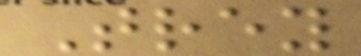Trey
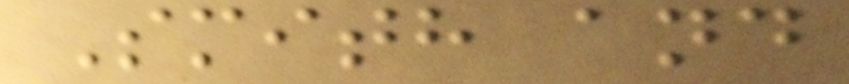Smith and
